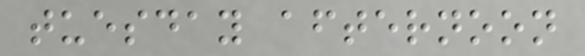tuesday afternoon
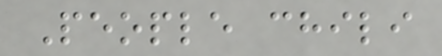People chili
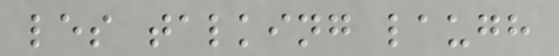les talking laugh
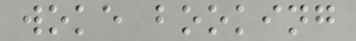woke booking
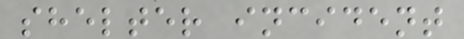shelter incident
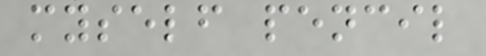myself pencil
